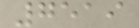7519
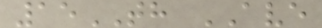15TH AVE
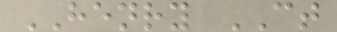HENRY CT
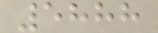5888
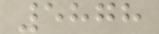5878
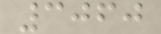3060
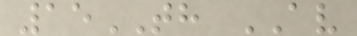15TH AV
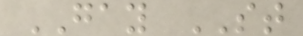GAY ST
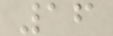16
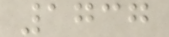1737
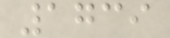1739
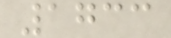1733
